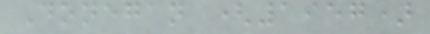Donegan (1957)
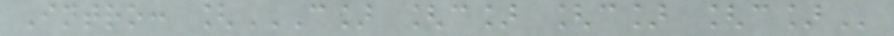Intro: [C] [C] [C] [C]
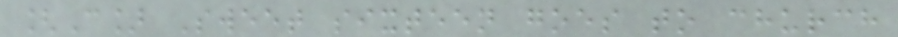[C] Sweet sixteen goes to church
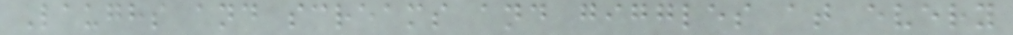Laughs and screams and giggles at every
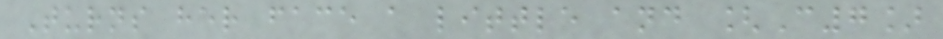Turns her face a little and [C7]
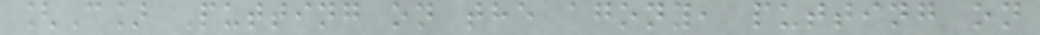[C] Putting on the agony, putting on
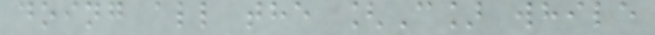doing all the [C] while
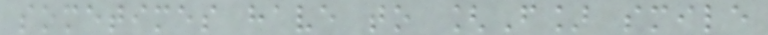sometimes have to [F] smile
